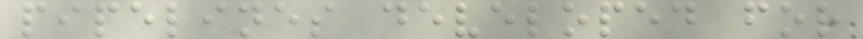pipelines developed for
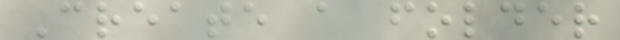Create a folder
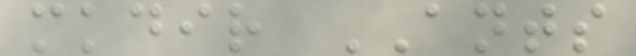mkdir ANTS
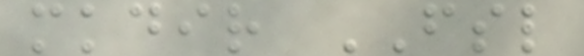mkdir FSL
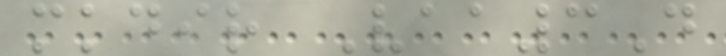mkdir Vaa3D
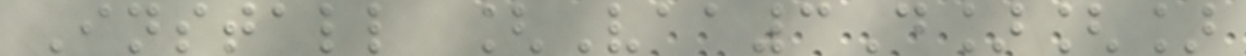Install [Vaa3D][]
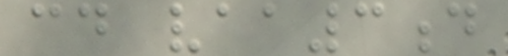cd vaa3d
